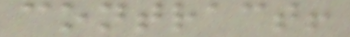contract!
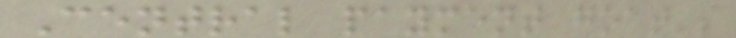Central payment goat's
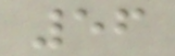56
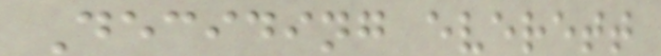Deciding everett
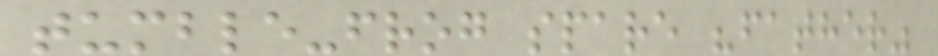tumble-frog spare "father"
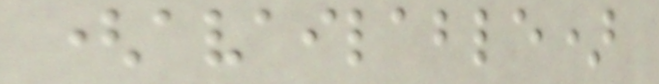(available)
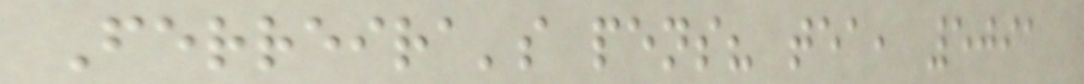Ferreira's pens? tea, 5091
